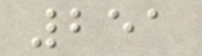251
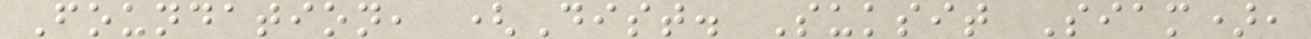Foundation, (Dist. Suksit Siam),
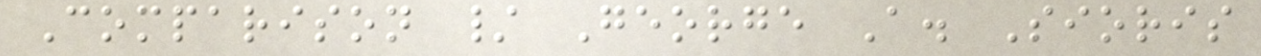Comparison / George A. Sioris
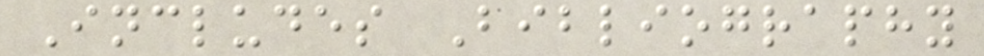Includes Bibliography
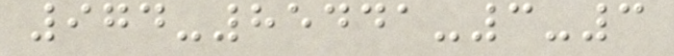974-85441-3-3
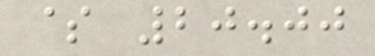$ 20.00
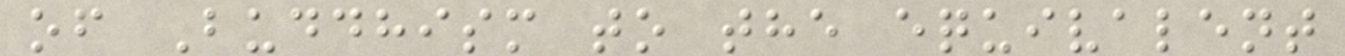of Buddhism to the equivalent
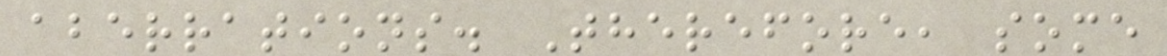aberrations. Therefore, some
